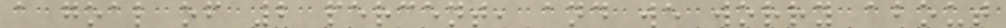a goal of 2 percent, and we worry about
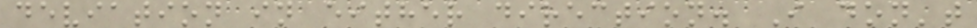deviation in either direction. I don't
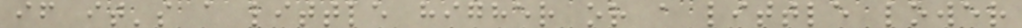if it's a little higher or a little lower
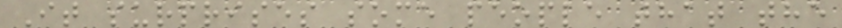It surprises some people that the
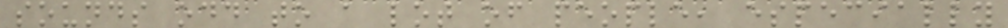sounds odd to a lot of people, especially
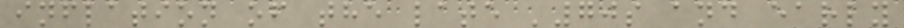inflation of the late '70s and early
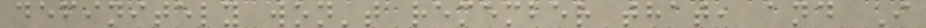definitely won't remember that, and I
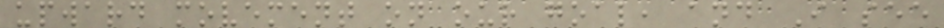upward movement on our goal, and I see
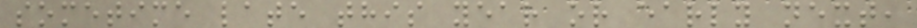sometime late this year or early next,
